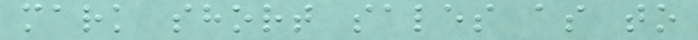mark short sales as to
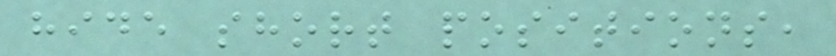hide short positions,
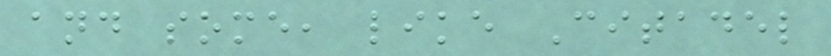and some, like Citadel
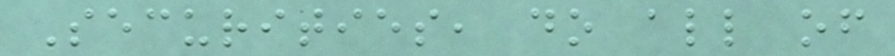Securities, do all of
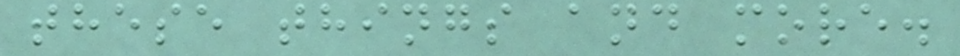these things and more.
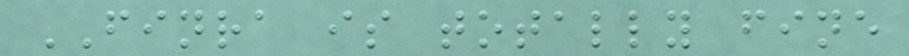FINRA is totally fine
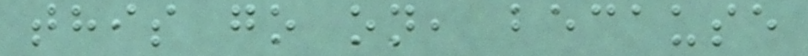this go on, because
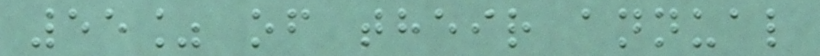55% of their annual
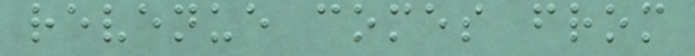revenue comes from
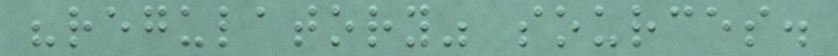"regulatory" sources.
